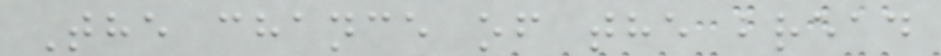The chance of the bread
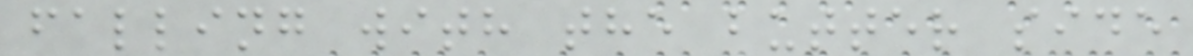falling with the butter side
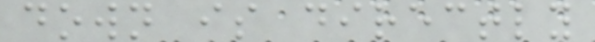down is directly
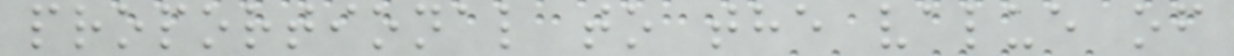proportional to the value of
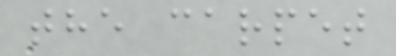the carpet
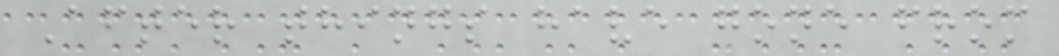After things have gone from
